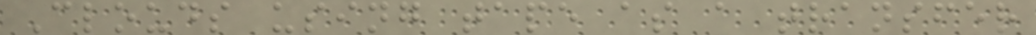Clouds using tape as a transfer
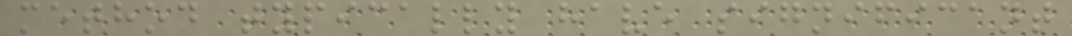method typically have significant
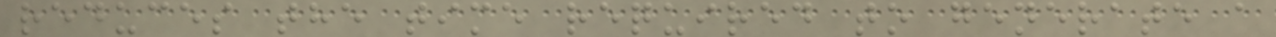reduces the time required to generate a
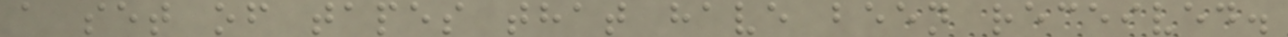a set of tapes that have been received.
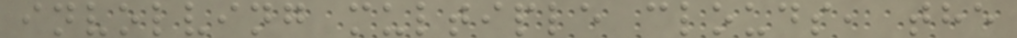involving multiple clouds, the
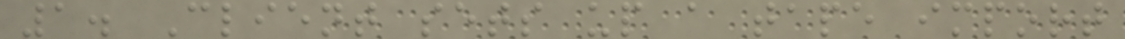1. Client sets up a tape import
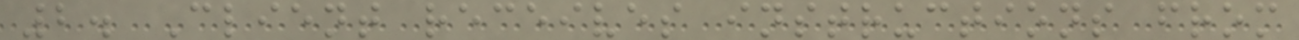2. Client receives instructions from
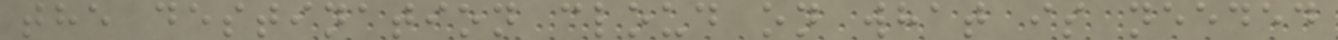the destination cloud on what is needed
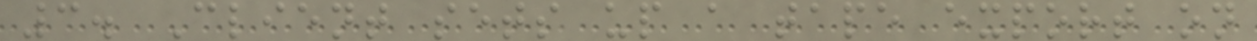3. Client sets up a tape export on
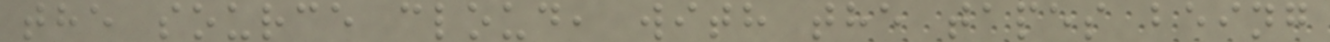the source cloud, with the tapes being
